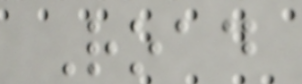Road
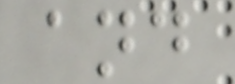and
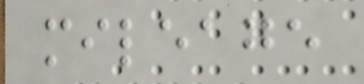mileage
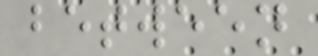between
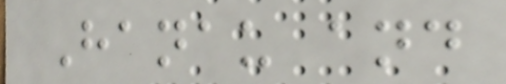Hanau and
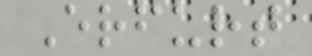Erfurt
